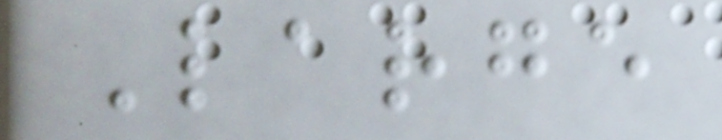Large
